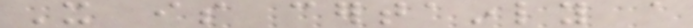It is certainly a
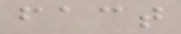fact
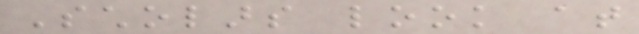Scholars look at
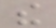the
